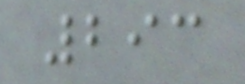293
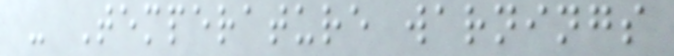- Temperature warnings
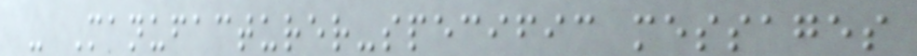- Manufacturer-specific messages
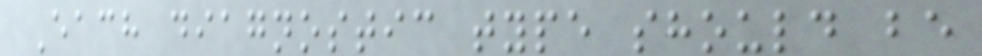Each diagnostic type should be
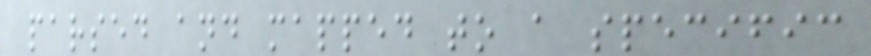parsed and mapped to a specific
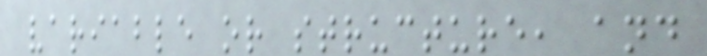variable or structure, and
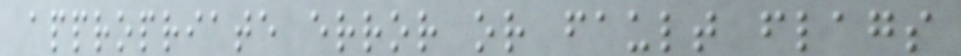appropriate error or fault flags
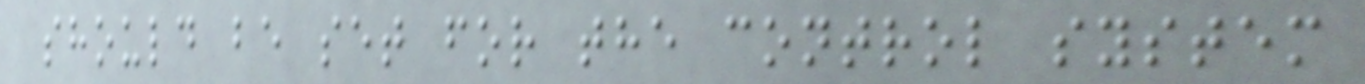should be set for the control system
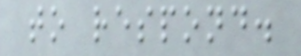to respond.
